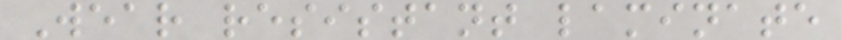Wear resistant laminate
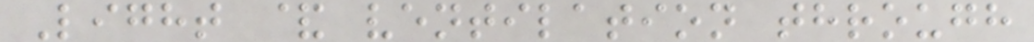Light & ventilation through
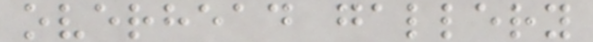overhead gallery
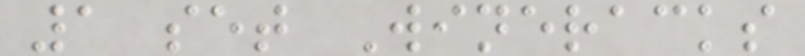1 set Wineracks
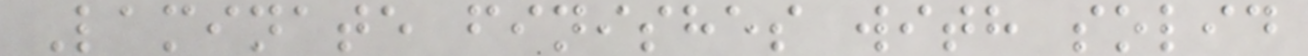Laminate finishes with solid
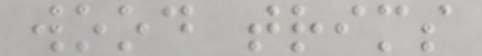wood trims
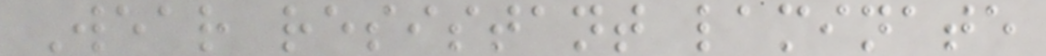Wear resistant laminate
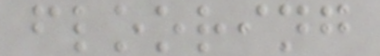flooring
